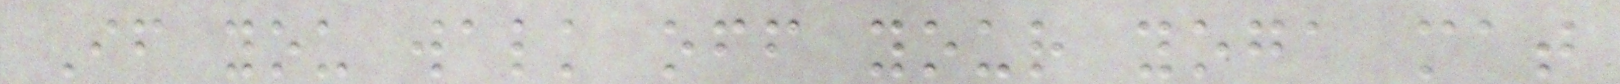If you walk off your yoga mat
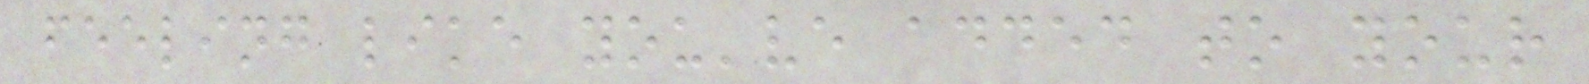feeling like you've added to your
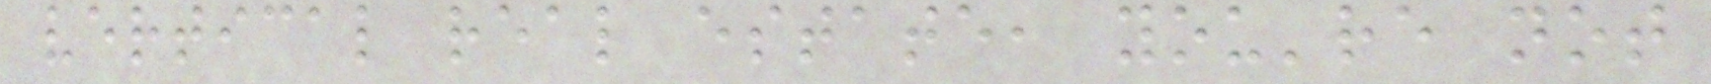vertical real estate, you're not
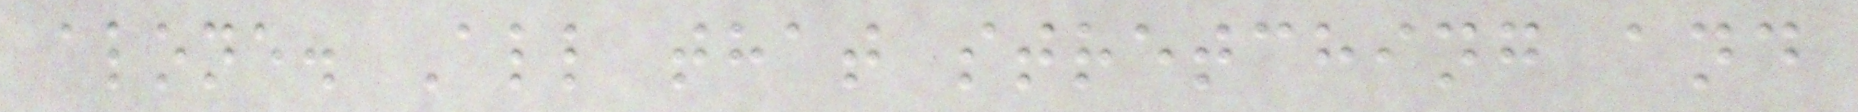alone. All that stretching and
